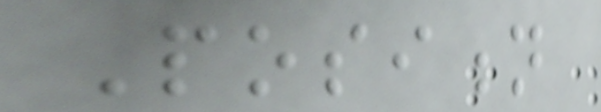Position
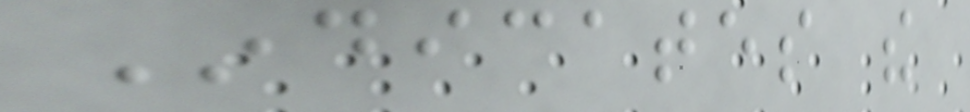Indicates the
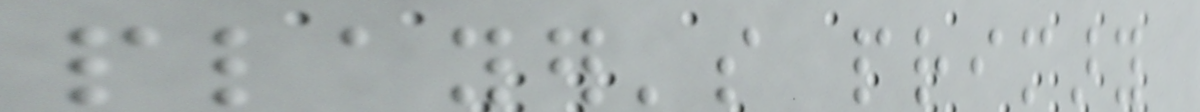player's primary
